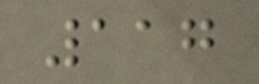117
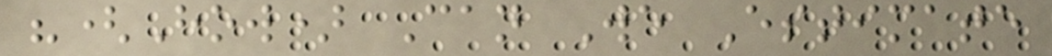"(How) Can We Estimate
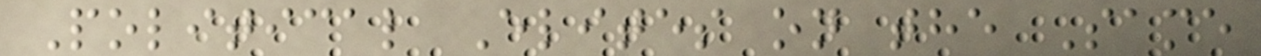Political Elites on the Same
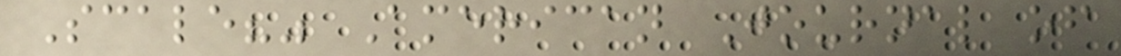Scale?" American Journal of
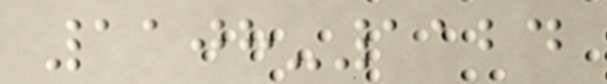1108-1124
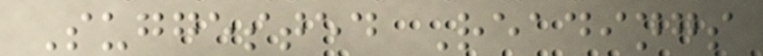Suggested Readings
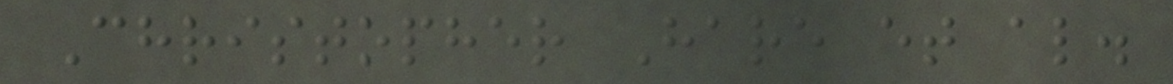Christopher Hare et al.
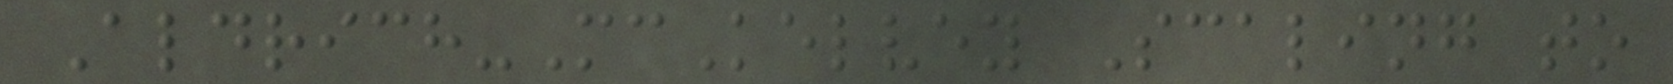Aldrich-McKelvey Scaling to
